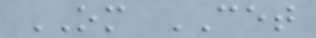OM CET
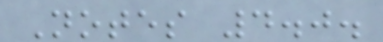Notes 4.0.
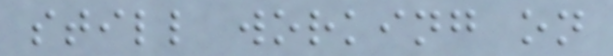still working on
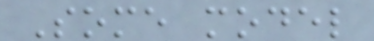Some model
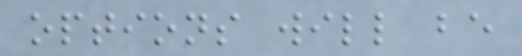options will be
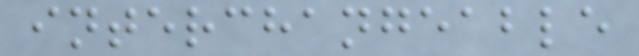interchangeable
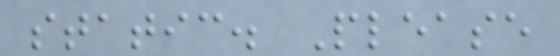static. Please
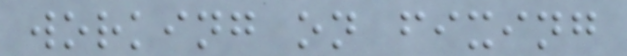working on fixing
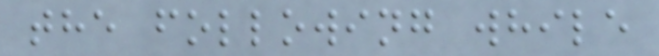the following while
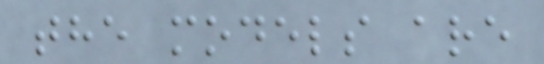the models are
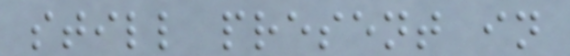still present in
